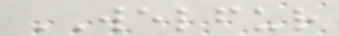WELFUR
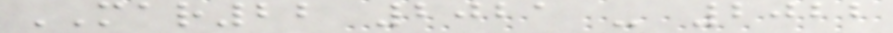MAR22 2021 - 2022
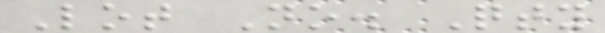Lot No. Qty
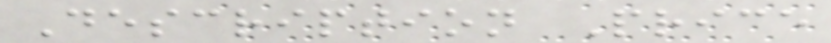Description Price
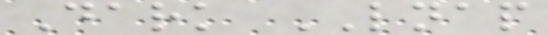Dark LNAP
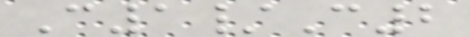C1/C2
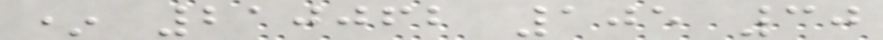* 210062 105 30
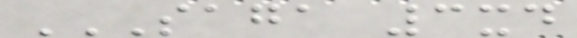SAGA 3XD
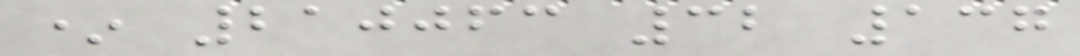* 210063 32 137
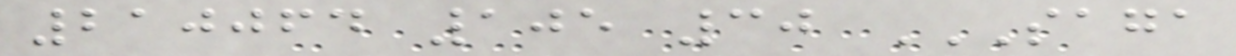210064 105 30 SAGA
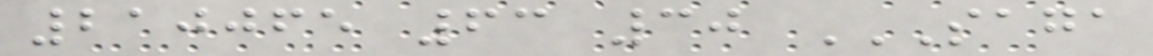210065 63 30 SAGA
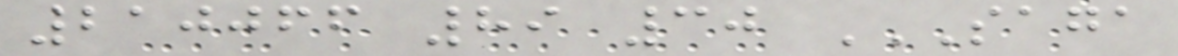210066 89 30 SAGA
